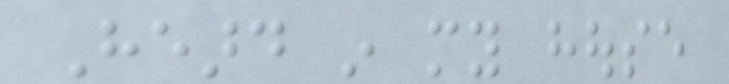Heard in my house
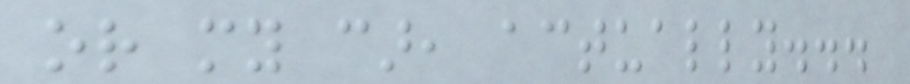or my car, actually...
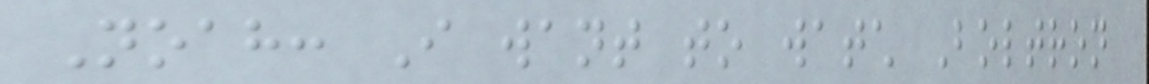Noah: I want to watch Boltron
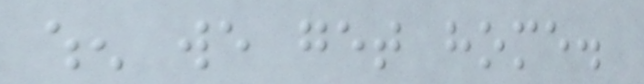when we get home.
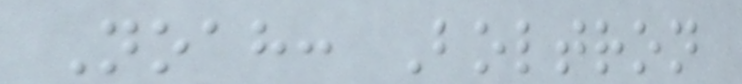Noah: Boltron
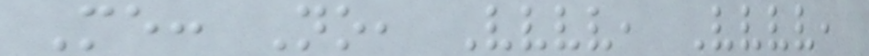Me: No, Vvvv, Vvvv,
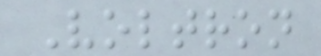Voltron
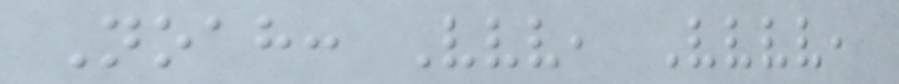Noah: Vvv, Vvvv,
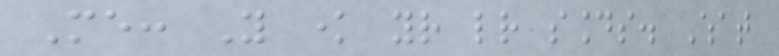Me: You know your letter sounds. What
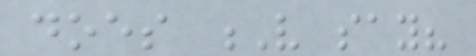does V say?
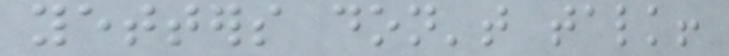yetters don't talk!
